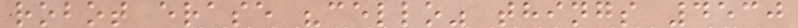robot erase "cello" things 4530
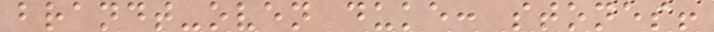brandt-oven duke: stones!
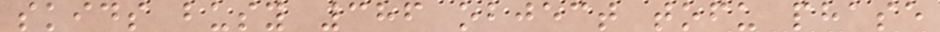skids busy 386 object tofu phase
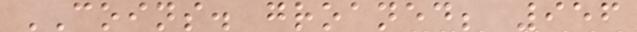COINS. groaned; 956
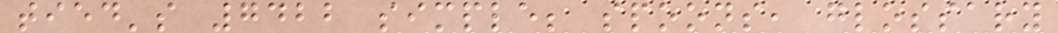tied's 7422 simple; spoons, glossary
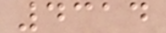4314
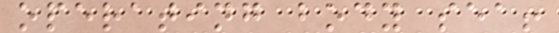operating body sea!
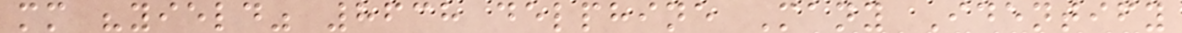mm "yield" 8638 delphine Many Identify
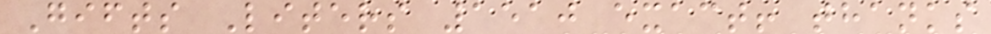Gifts Liters 1510 exact! thanks
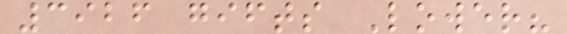3926 gifts Lower?
